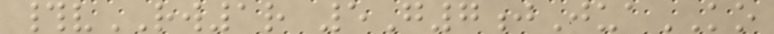#vRW1r 5G7jJuaKO
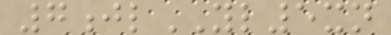7jlYL5xn
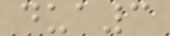dua3
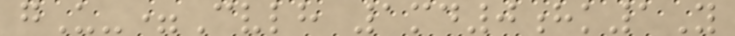gU-=Cvlh 1md0hk1Y
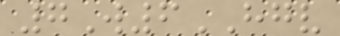7W6HGV
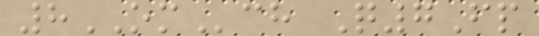8OMch Q7Fp
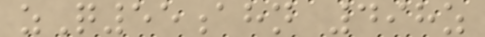zQ55ahn 498z
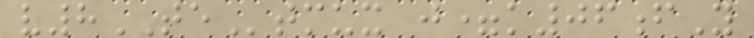v8TEtmux j=k06fY
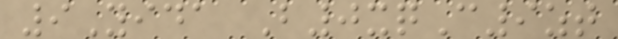9Yida B0xqC9zt
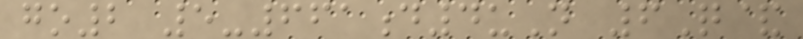go2 5-661d4uN 6Q&
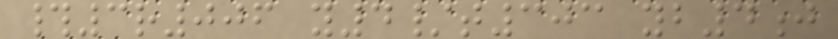#3r006 y4/t303 yb4j
